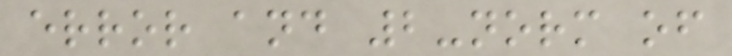error and 2-norm of
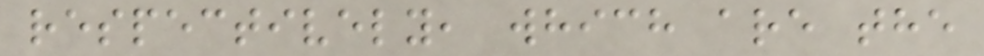respectively, which are the
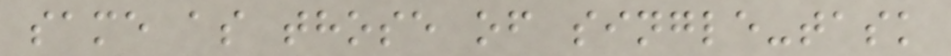same as those of single-task
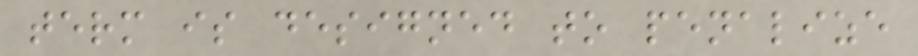term is designed to penalize
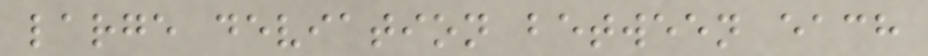large deviation between each
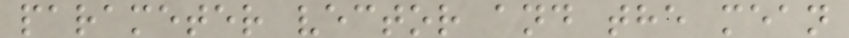parameter vector and the mean
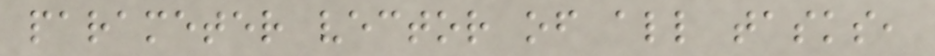parameter vector of all tasks,
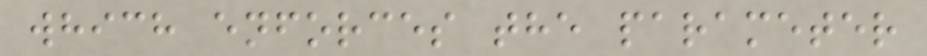which enforces the parameter
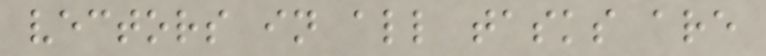vectors in all tasks are
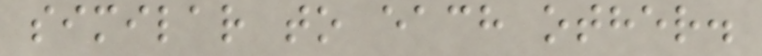similar to each other.
